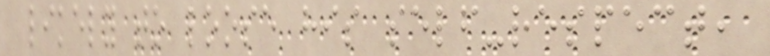likely to loose his self-respect,
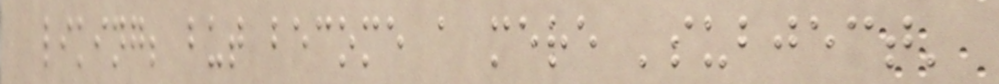liking; but become a mere 'subject'
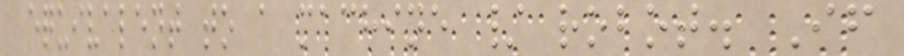equivalent to a machine / robot. If
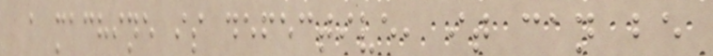a machine is defective, it can be
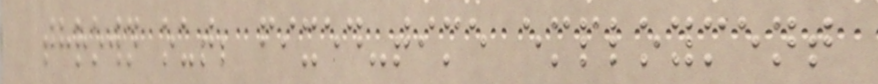thrown out; fixed-time employment
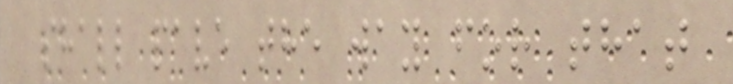shall pave the way for that
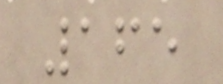165
